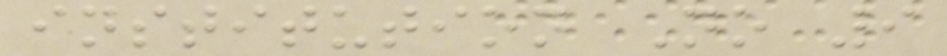institution No 9
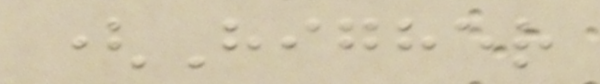(Higher
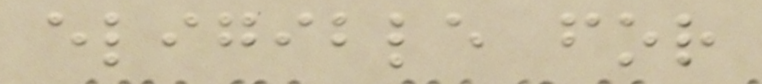eligible for
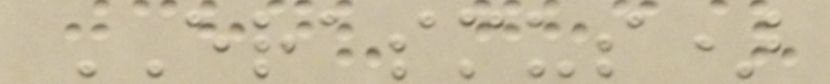ERASMUS)
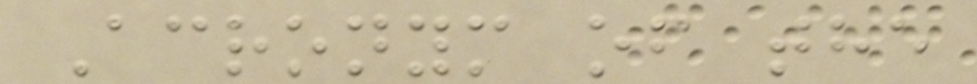Acronym of the
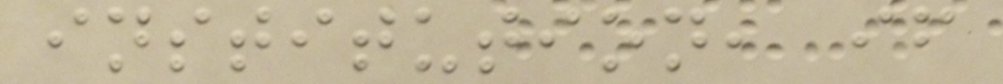institution, if
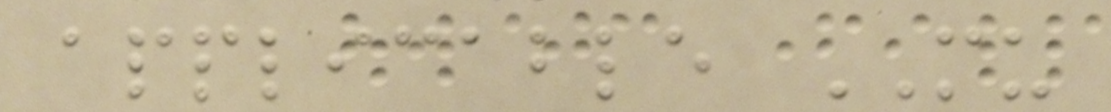applicable MU
